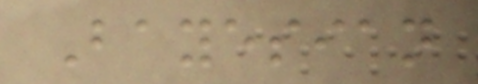Bayesian
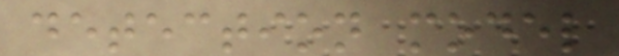detection model
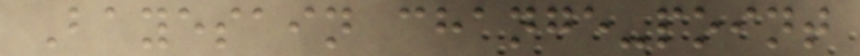Bayesain change-point
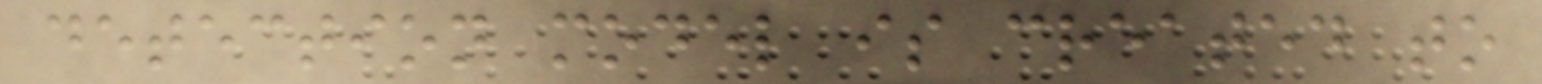detection model is created to
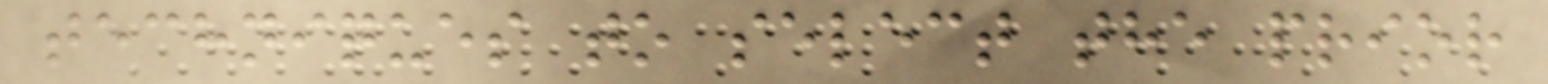techniques to select the prior
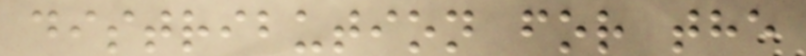distribution for the
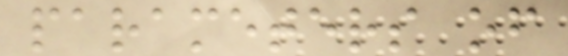parameters of
